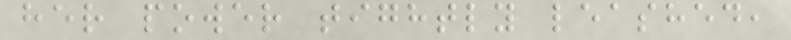her power tightly leashed,
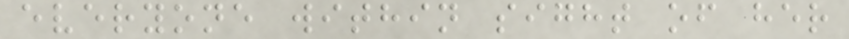everyone within sight of her
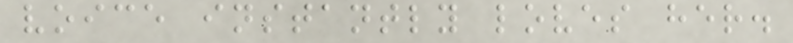voice instantly loves her.
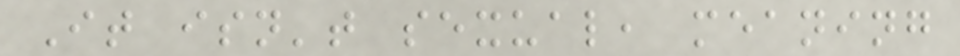It isn't sexual, meaning
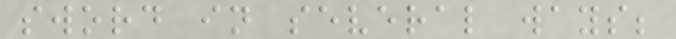sword in several ways;
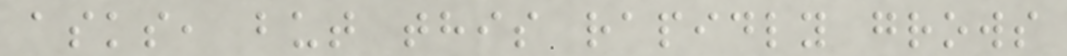asks, but this rapidly grows
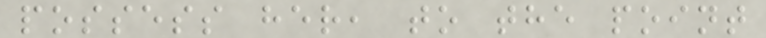possess her, to the point
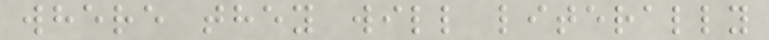where they will literally
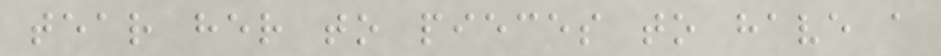tear her to pieces to have a
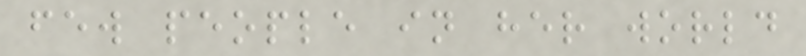few people in her world
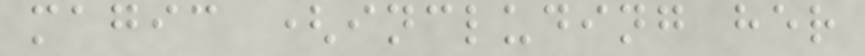magic (including her
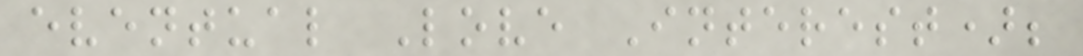eventual Love Interest);
